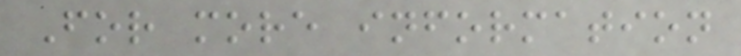For more information
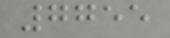7755
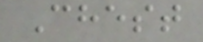Chest
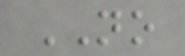NO
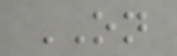ON
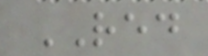RED
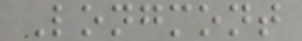Longmont
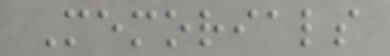Memorials
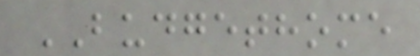BUDGETHOME
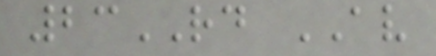23RD AV
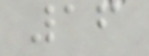16
